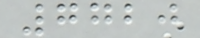7720
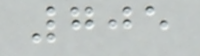705
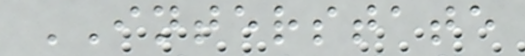INTERSTATE
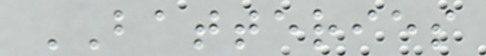BATTERIES
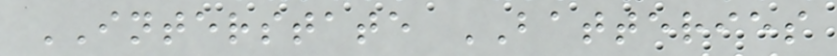INTERSTATE BATTERIES
